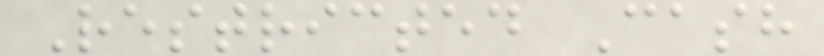Restricted Cash
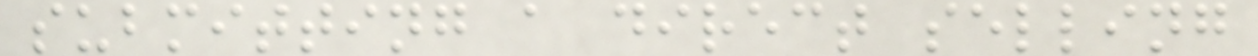submitting a direct selling
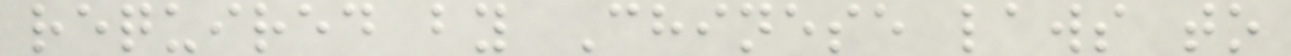required by Chinese laws to
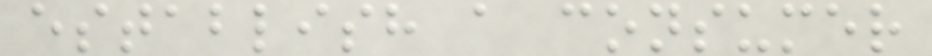establish a consumer
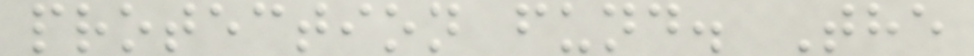protection fund. The
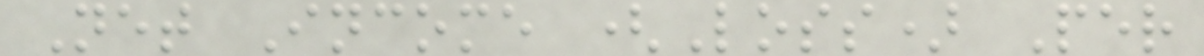Net Income (Loss) Per
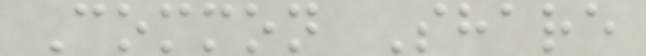Common Share
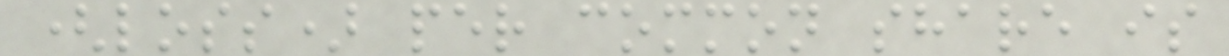(loss) per common share is
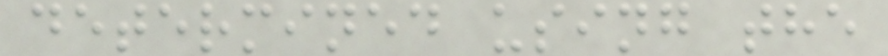determined using the
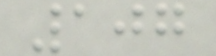107
